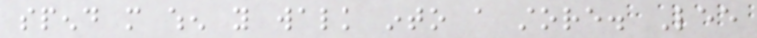spend more when you walk into a store. Lee
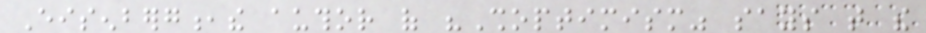Eisenberg,the author of "Shoptimism" says that the
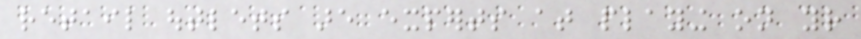retail outlets are experts at playing on your
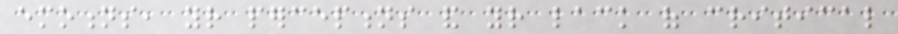emotions, your perceptions and your lack of critical
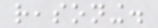reasoning.
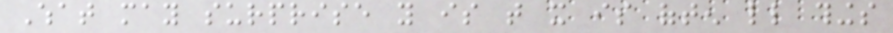What may surprise you is that it is often little things
